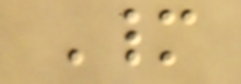Many
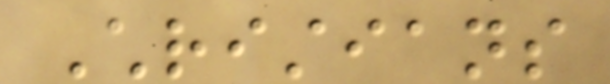Christians
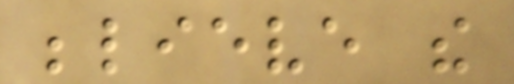believe the
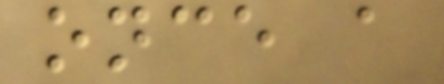once a
